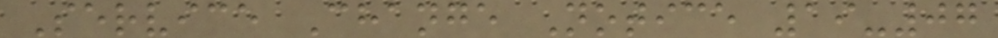Service Change Notice 19-07
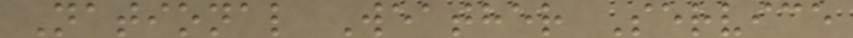National Weather Service
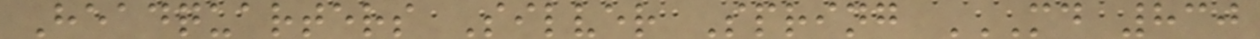Headquarters Silver Spring MD 830
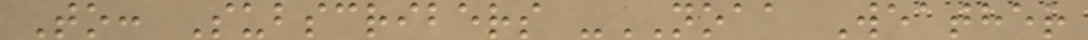To: Subscribers -NOAA Weather
